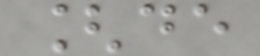[de
